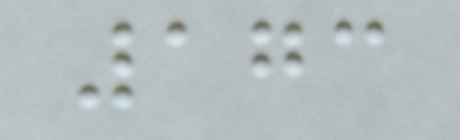173
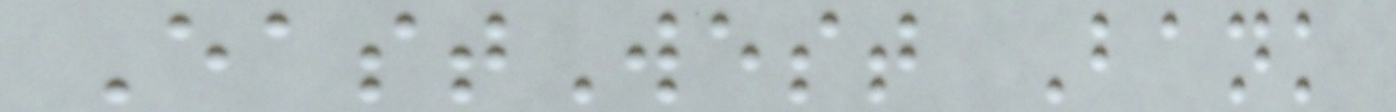EastWest Bank
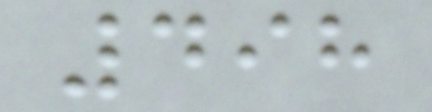498
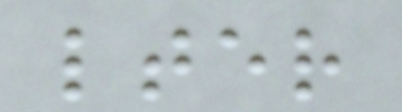lter
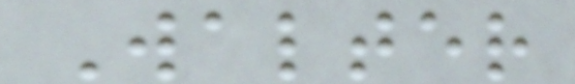Walter
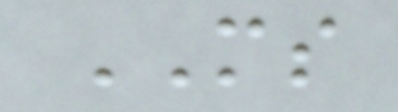MS
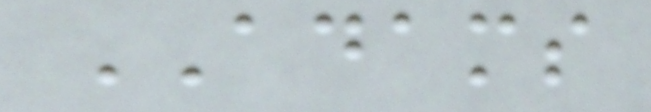ADAMS
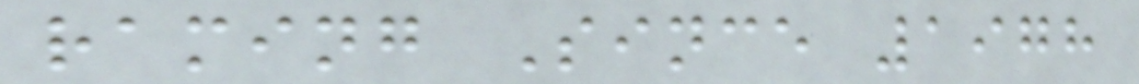raming Since 1978
